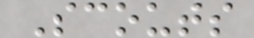Scouts
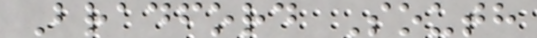Bradford South
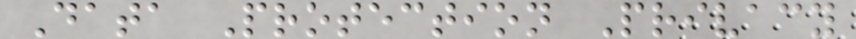Data Protection Privacy
